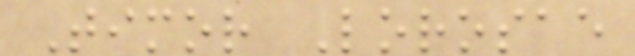Timor Lorosae
